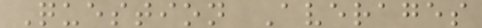Question Averages
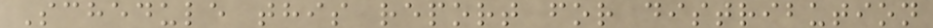Schedule this report for distribution
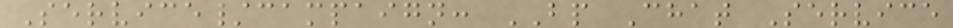Service/campaign: BP Chat Service
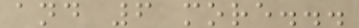and 6 more...
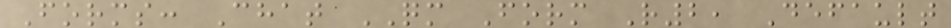Forms: Chat QM Form R2, Default
